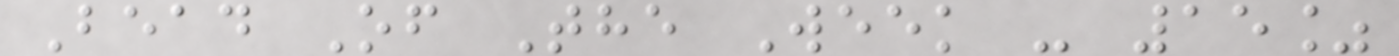Bead Of The Week - 15%
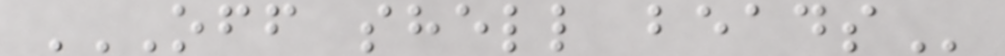OFF SHELL BEADS
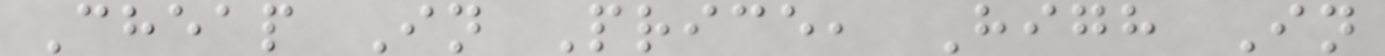Cheap In Price, High In
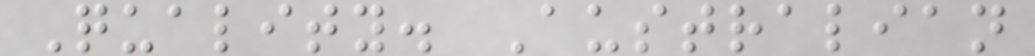Quality. Australian
